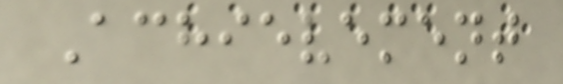Achievement
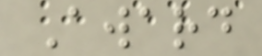Award
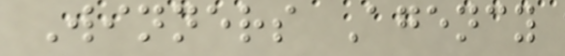Winners Agency
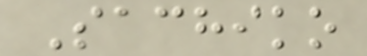Sachiko
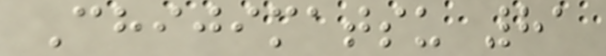Chijimatsu 81
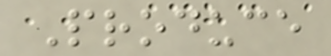Produce
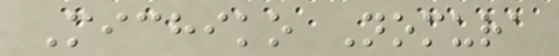Michiko Nomura
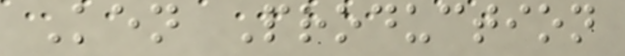Ken Production
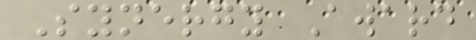Synergy Award
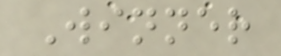Winner
